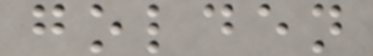golden
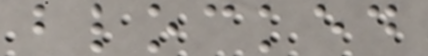blocked
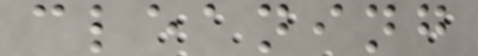cleaning
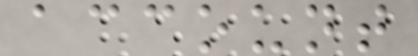account
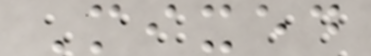Mixed
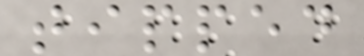tipped
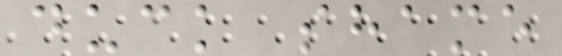duck shame
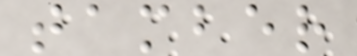tamber
